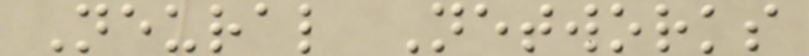Neural Networks
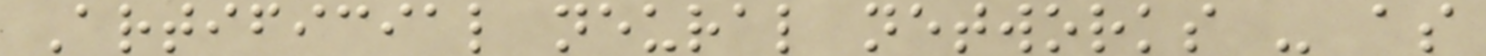Artificial neural networks - as
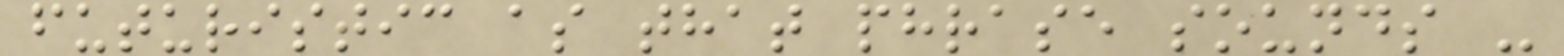futuristic as that phrase sounds -
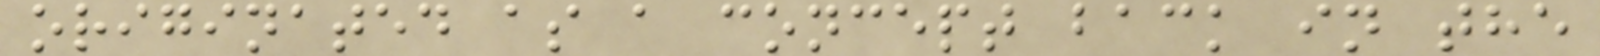originated as a concept back in the
